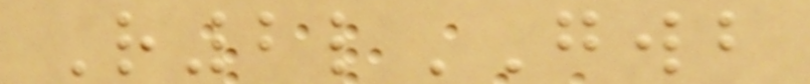R2lGWB
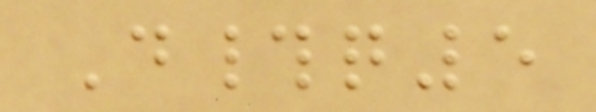D#q5
